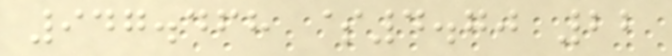947.468 $4.70 22
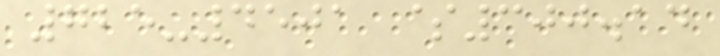725-4501 $300.14
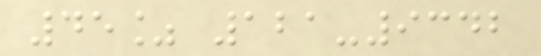45% 121-9342
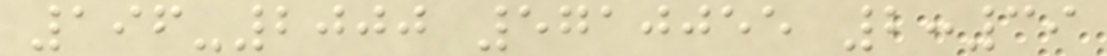196-2000 5710055 2:39
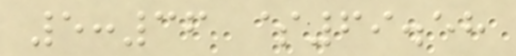5:36 $69.58
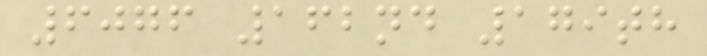6076 162nd 179th
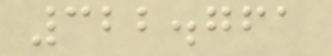322.761
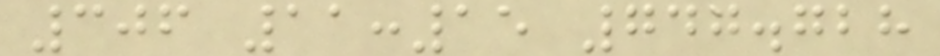306 11:15 747.728
